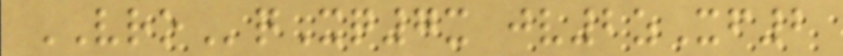VROqXq7x jv2zXf2
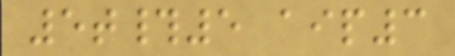5t#5 aip3
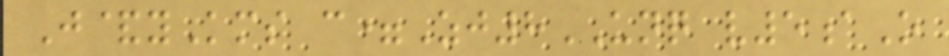J&yKms c=Zj8UNQ v5aO
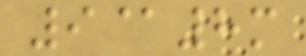9@8m
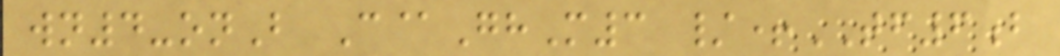wn4-onB C@GhM3 /+TF6b
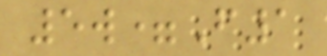5w=F1
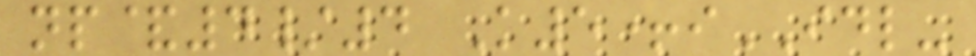np&4/4 K5+iIDL-
